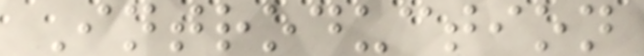Introduction
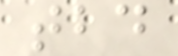tbd
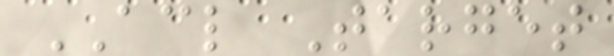ACL Target
